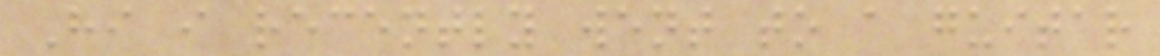Hi i recently went to a guitar
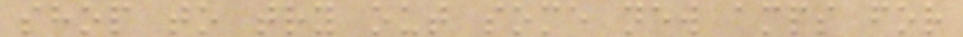shop to try out some new amps for
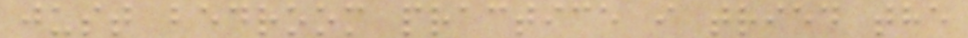just bedroom practice i tried the
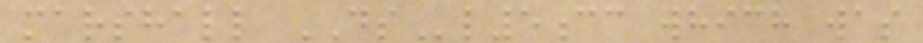marshall DSl5cc which was
